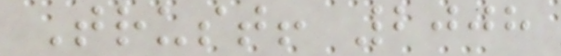Trust! 2008
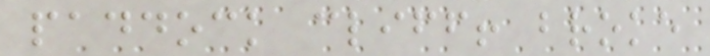paddock cliff! broke
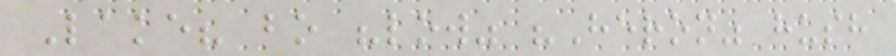Lake? bo "low" "Heron" hush
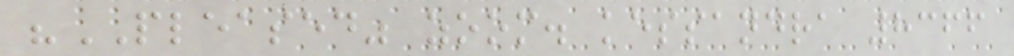"PLEASED" zoom. kessandra 8366
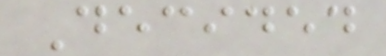Decided
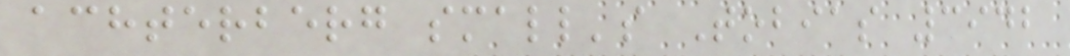achterberg small's Tobias 3942
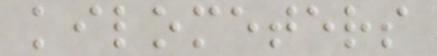kilometers
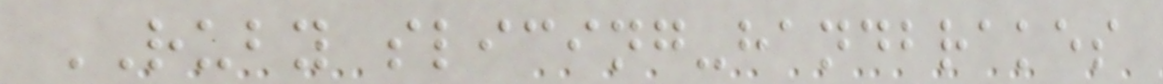RUBY slicing-handbrakes
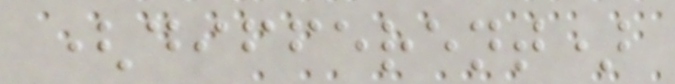(different)
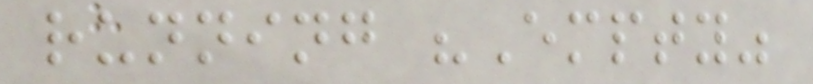running "Empty"
